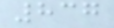837
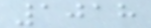1018
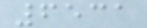6531
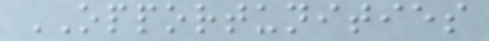OPPORTUNITIES
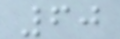60
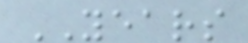YEARS
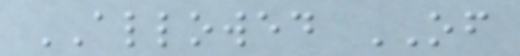ALLOWED OF
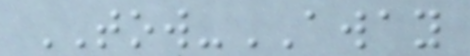TOW-AWAY
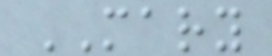MARY
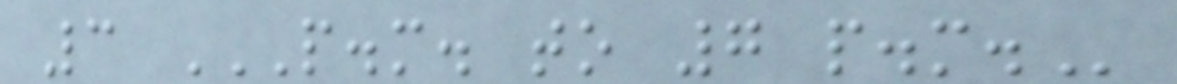3 P.M. TO 7 P.M.
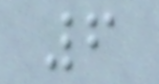6
